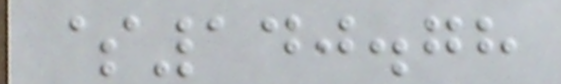$140.78
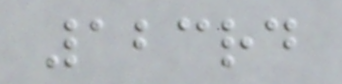123rd
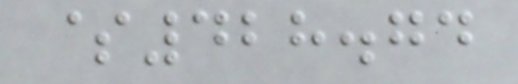$428.74
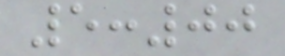5:00
